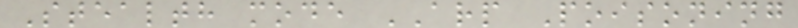Stealth mode ARP Poisoning
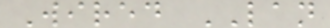Wired LAN
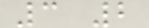3 2
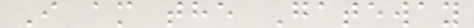I am the Gateway
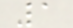1
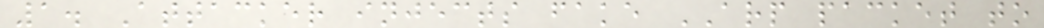1. Attacker injects fake ARP packet to
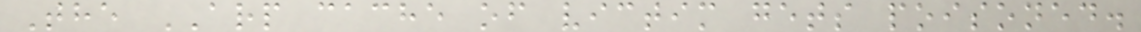The ARP cache of victim gets poisoned.
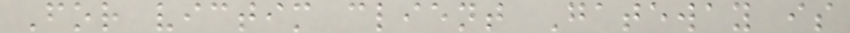For victim client Gateway is
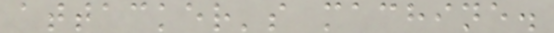attacker's machine.
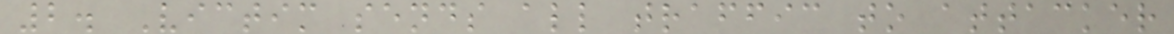2. Victim sends all traffic to attacker
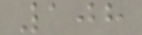108
